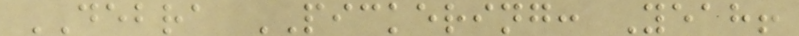DEBRA PICKERING: Yeah!
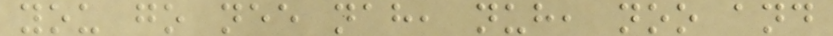you go nee nah, nuh, noo and
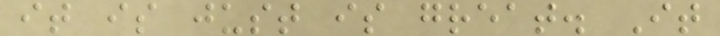it is just is great. It
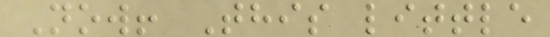Now! This little
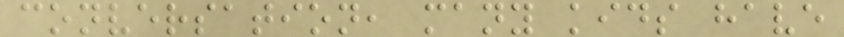conversation, many kids have
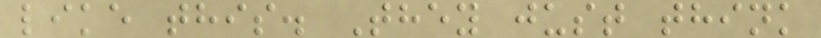like this. They just think
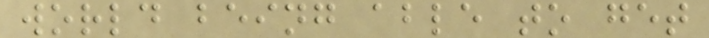world being able to get
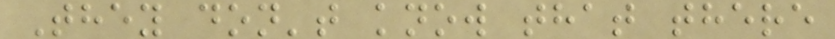They don't know that there
